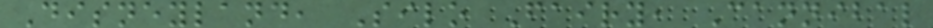Disneyland, Silo Fairy, Cannibal
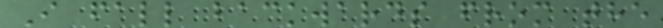I fall backwards from the
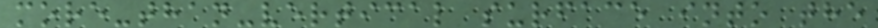more-than-vertical surface into the
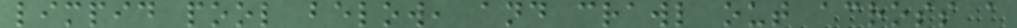limpid pool below, and crawl out across a
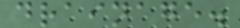drainage.
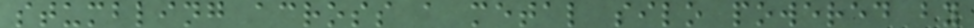stumbling across a metal silo powered by
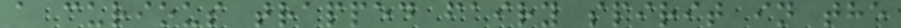a curious trapped fairy spirit in the
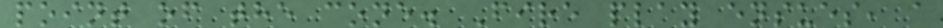point of the cone. Fire play ensues, a
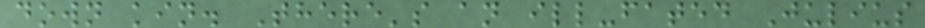down kin. There's an ill-fated Julius
